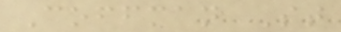Coffman St
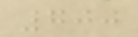700
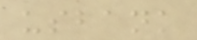usbank
